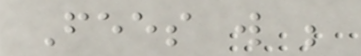Fees will be
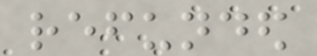refunded
